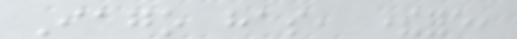Iago has, therefore,
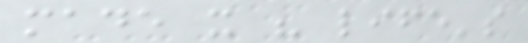made it his life's
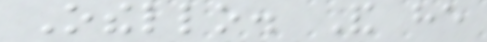Othello. And he
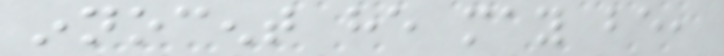innocent he may be,
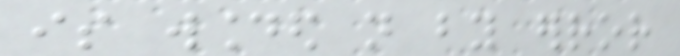is wounded not by error
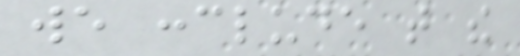we conclude that the
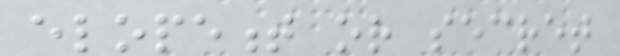elopement or secret
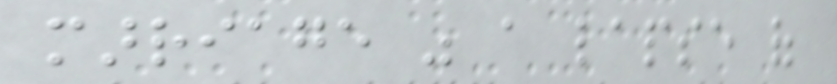marriage was a lapse of
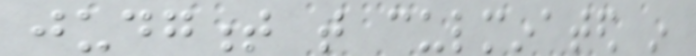judgment that culminated in
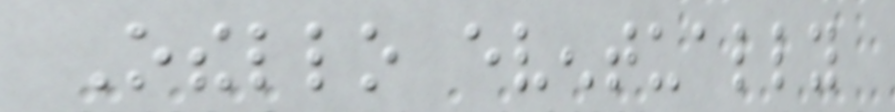Othello eventually
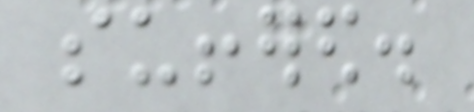suffered.
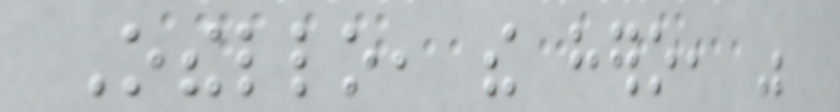Othello, the hero, was
